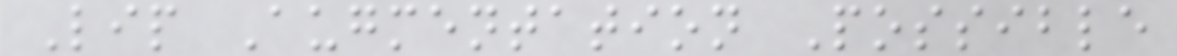Lip Augmentation Possible
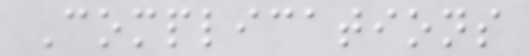Complications
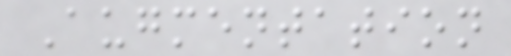Augmentation
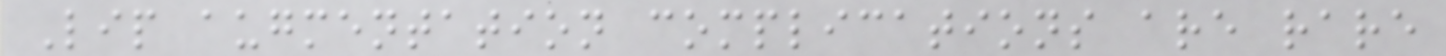Lip augmentation complications are rare
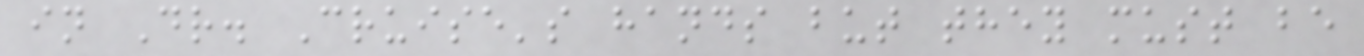in Dr. Cruise's hands but they must be
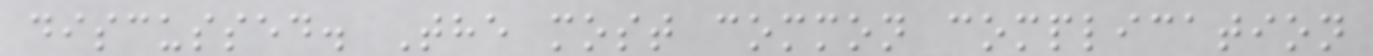discussed. The most common complication
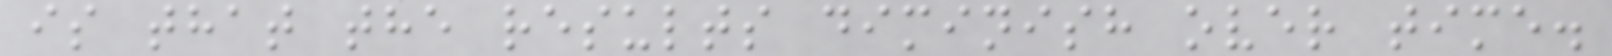is that the results diminish over time.
